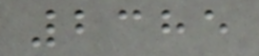2385
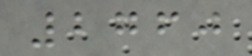2760
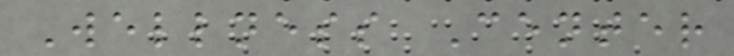Wellness Center
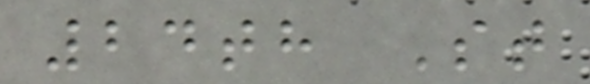24th St
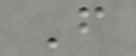F
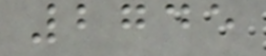2745
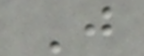J
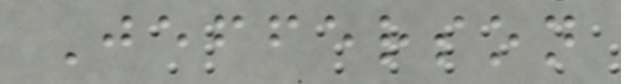Jefferson
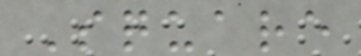Square
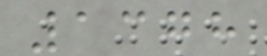1378
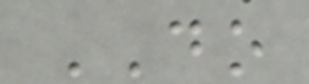DO
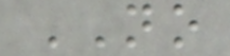NO
